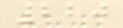220
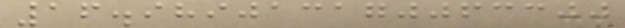16.989013170063300
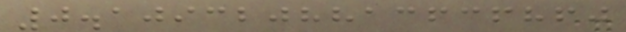0.1093208813636860
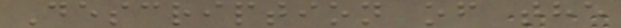Description of the
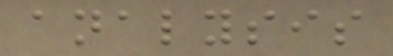analysis
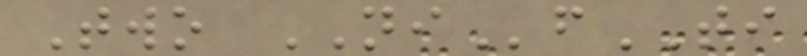Two NIfTI
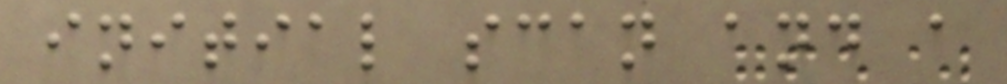initial scan and a
